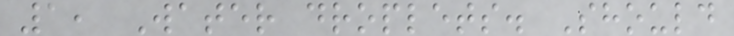1, Water droplets. Should
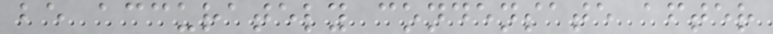be accurately condensate after
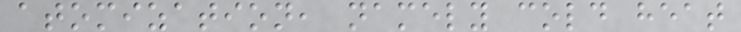atomization, namely cold heat
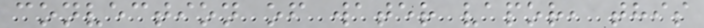convection of water vapor, this
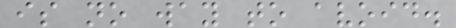is no way to avoid.
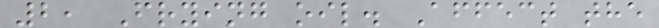2, Frying oil. Affect the
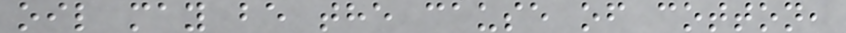oil may be the cause of cotton,
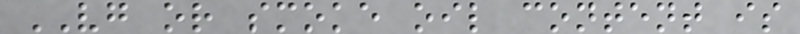VG or smoke oil content is
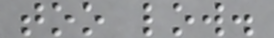too low.
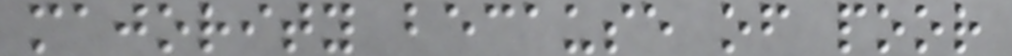majority because of poor
